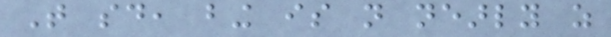That said, bing is not nearly as
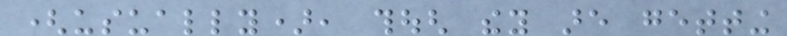(usually), though they are getting
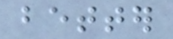better
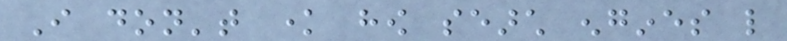I don't know how search engines like
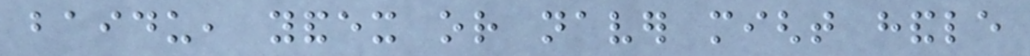baidu, yandex or naver might handle
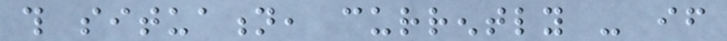this situation, currently - if
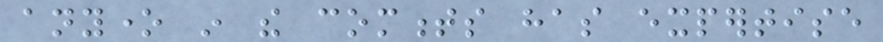anyone in the comments has expertise
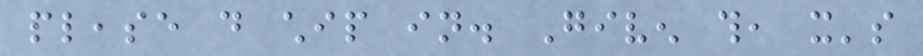please do chip in. Given this, it's
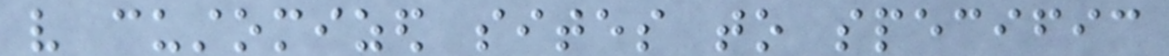very customized sites to specific
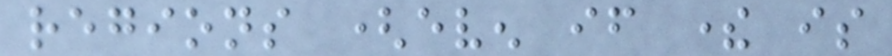regions (even if there is
